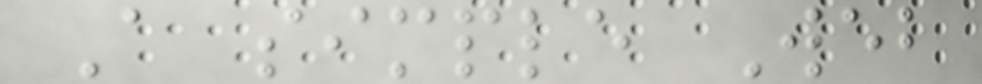A simple Web
